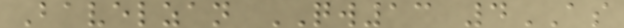Bavelzan QW13 4AS
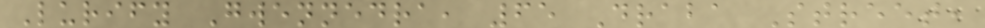Lurify Gwennedra, 65 Draba Street,
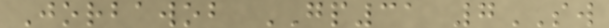Jorbawob GP31 7SW
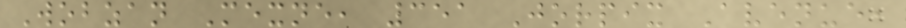Wobzan Mexne, 351 Jorpix Avenue,
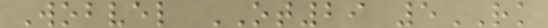Wobvel OT29 5RK
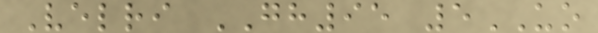Velri GH95 5UO
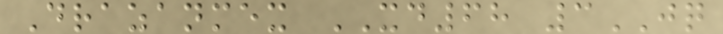Drazanmex XD68 3JQ
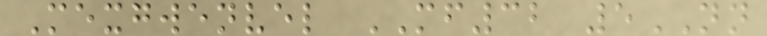Mexgwenvel MF32 5NN
